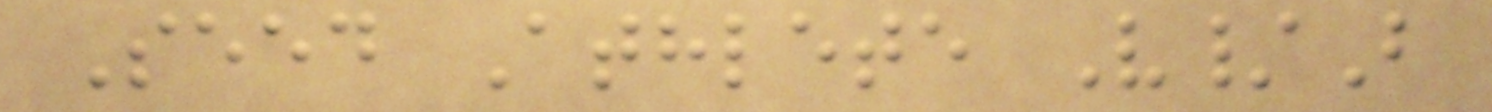Seed Athlete V/B
